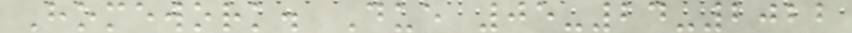Homework. Due 05-24-2022
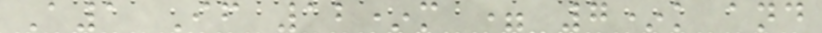A1 If 12*m = 7*k and
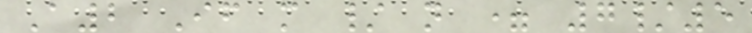A2 If m / n = 7/5
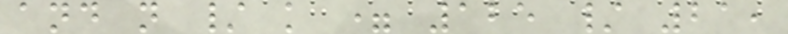and n / k = 125 / 21,
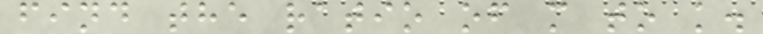find the ratio of m to k.
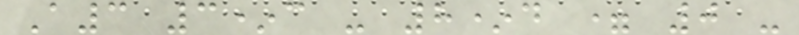A3 3*c - 8*d = 0 -
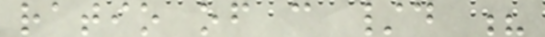ratio of c /d ?
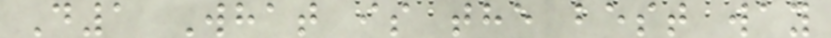D1 What is the best way
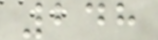248
